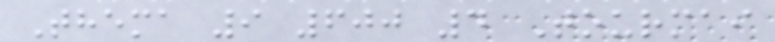Thema 9 600 4 Tourmai
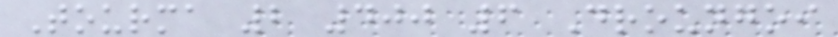Tourma 2 400 6 Droungoi
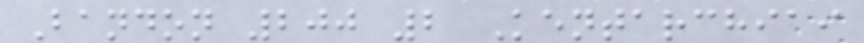Bandon 200 2 Kentarchiai
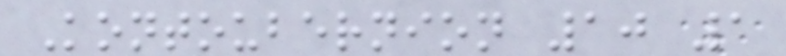Kontoubernion 10 1
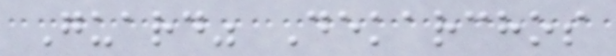Guard" Dekarchos
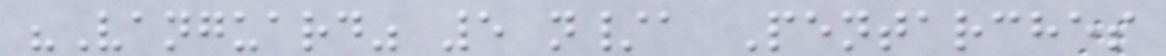"Vanguard" 5 n/a Pentarches
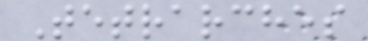Tetrarches
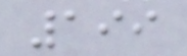199
